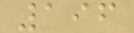196
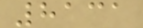8131
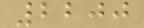2200
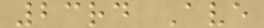23rd Ave
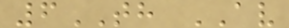6TH AV
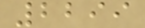2299
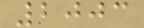2003
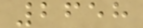2658
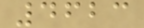4623
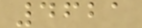4621
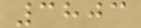3803
